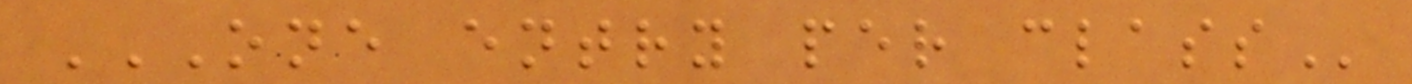ONE ENTRY PER CLASS
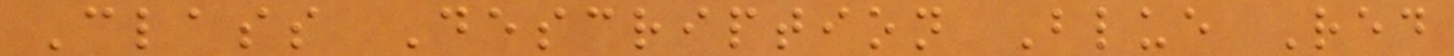Class Description Blue Red
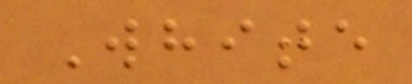White
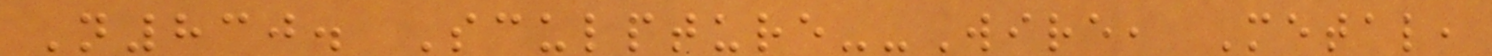N830. Sculpture--Wire, Metal,
